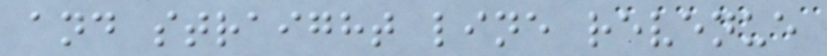and straight line revenue
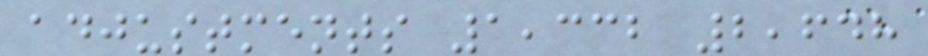adjustments 1,332 2,648
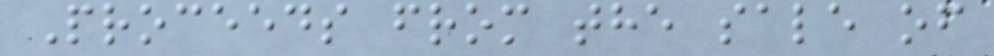Proceeds from the sale of
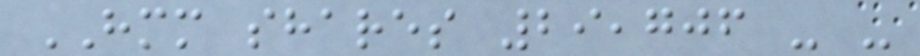HMM shares 29,706 - -
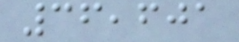36,601
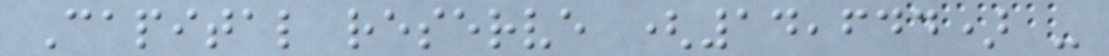Capital reserve (14,644) -
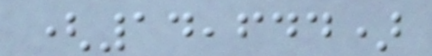(14,644)
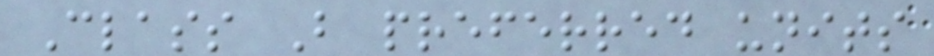Class B preferred units
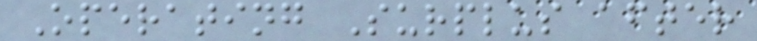Operating Surplus after
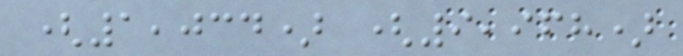(1,034) (9,968)
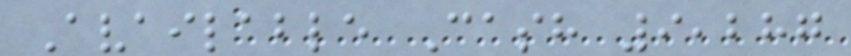Available Cash 9,287
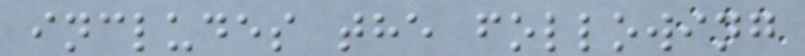includes the following
